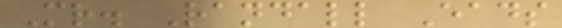Mr. Randall Eads
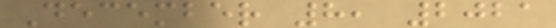December 8, 2021
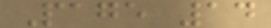Page 14
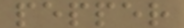pepper
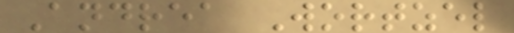Andrea Wortzel
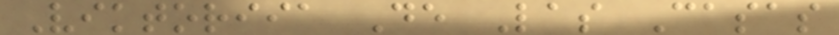Viktoriia De Las Casas
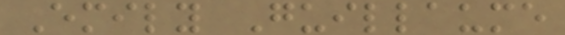Emily Guillaume
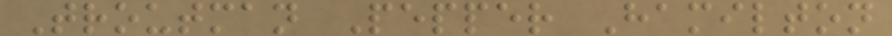Troutman Pepper Hamilton
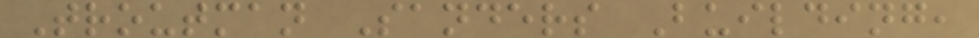Troutman Sanders Building,
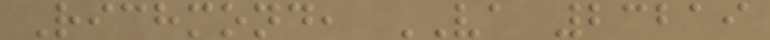Richmond, VA 23219
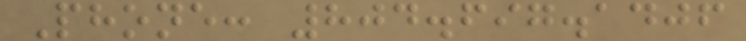Phone: 804.697.1406
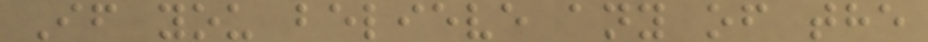If you believe any of the
